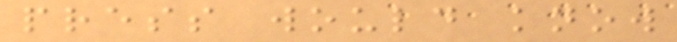press would know
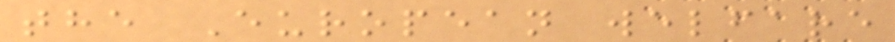the European welfare
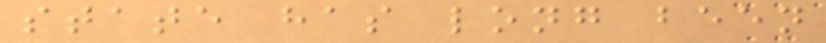state has long been
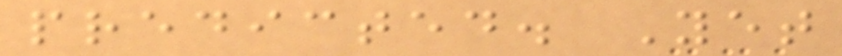predicted. Yet
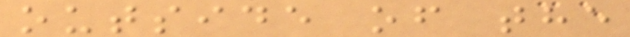outside of the
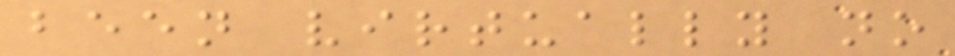been virtually no
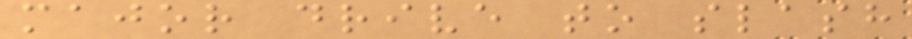major drive to slash
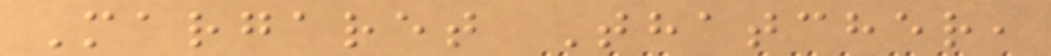Margaret Thatcher,
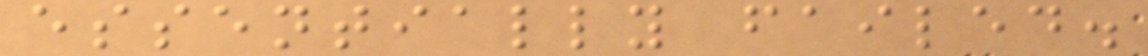essentially failed.
